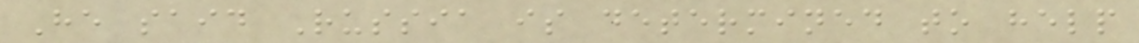He said Russia is determined to help
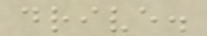drive.
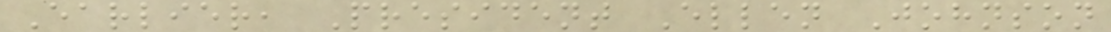Earlier, President Ellen Johnson
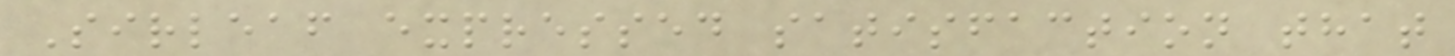Sirleaf expressed satisfaction that
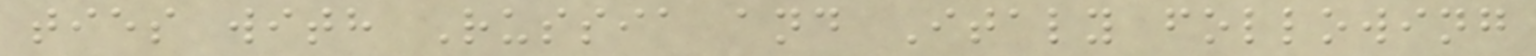ties with Russia and Italy following
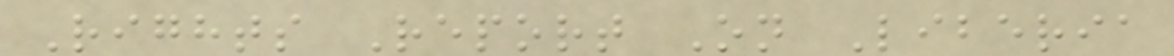Rights Report On Liberia
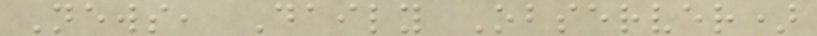News, Daily Observer)
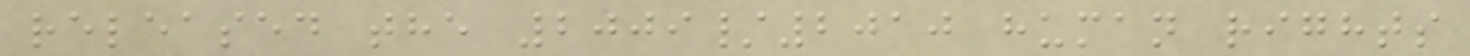released the 2009/2010 human rights
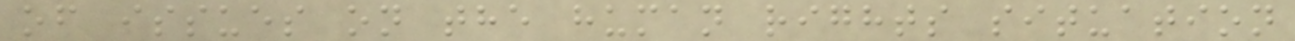of issues on the human rights situation
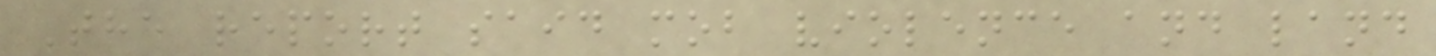The report said mob violence and land
